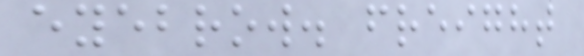eyebrow. freight
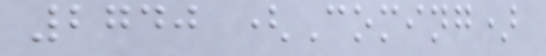2740 (Coming)
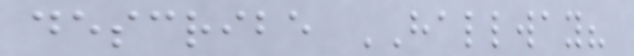describe HALLWAY?
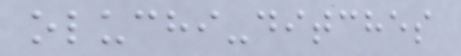oluchi-ditches
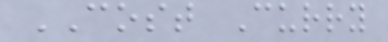COST Curry
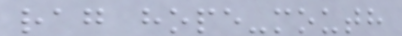rag hope-mouth
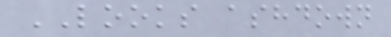LOOKS ashdown
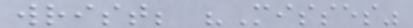wrist; "Misses"
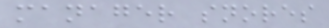manager snores
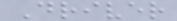Driver
